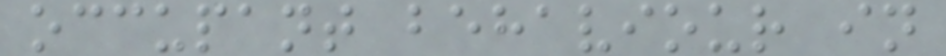occupant behaviour in
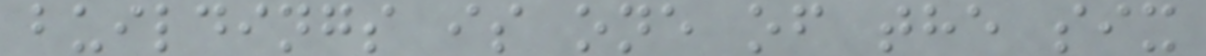buildings is one of the six
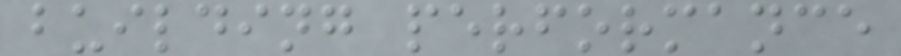building performance
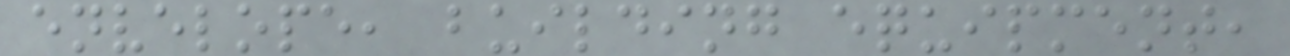envelope, building equipment,
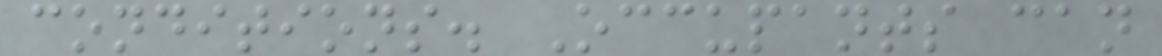conditions. Occupants can
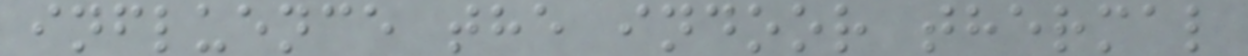influence the indoor thermal
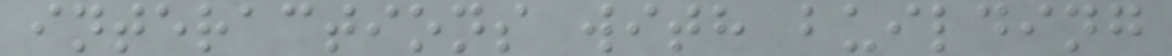interactions with building
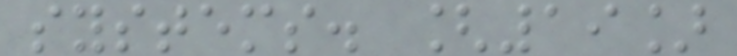systems. [19]
